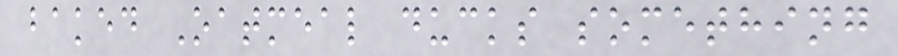baked Oatmeal ducks something
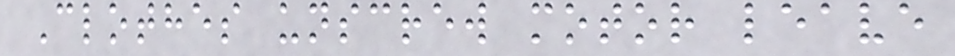Clothes unscrew motor leave
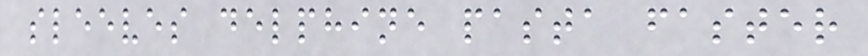sleeves delphine pasta faster
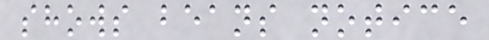shows beans notice
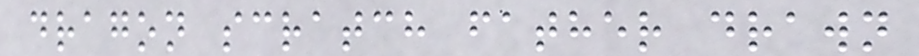dragon scratch father drawn
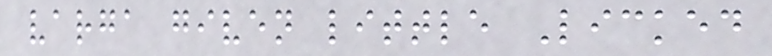varga given little Licked
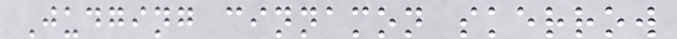Judging cinnamon skerrow
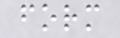form
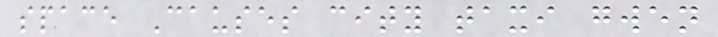space Causes city taxi gwen
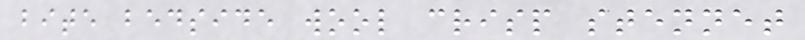bite bedside wool crisp stennet
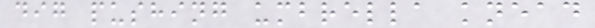dig pushing umbrella knead
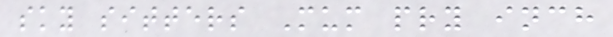sky sitters Mum pry inch
